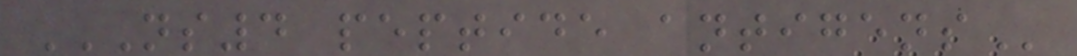NS4 PEPTIDE ANTIGENS
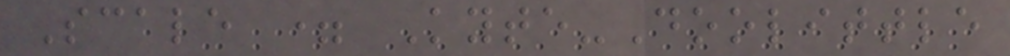Scale = Kyte-Doolittle
